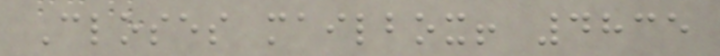Closes mailbox! 4835
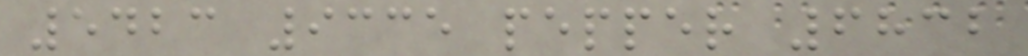5423 9335 pepper 6832
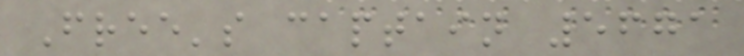Free's captain 5671
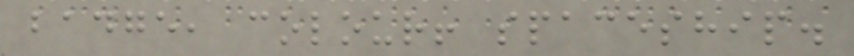badge, colour! spaceship.
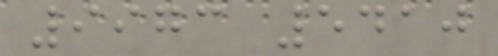9973 5410
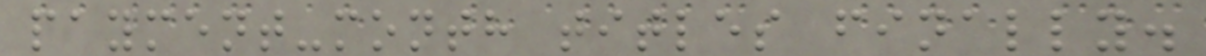payment-month titles finally.
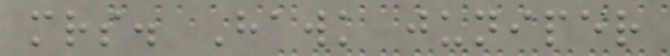mrs. Hawk juniper
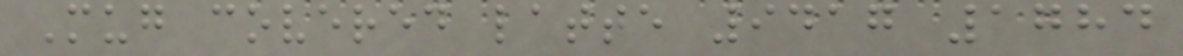Mug covered latte 9417 1784
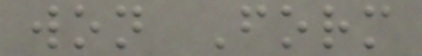won Form
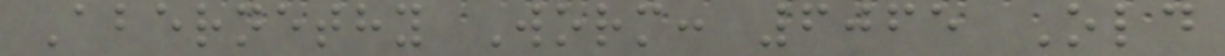Abernethy Worm: 6065 Old
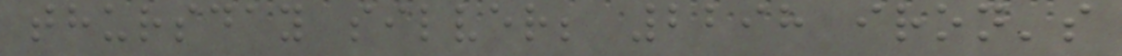thursday silver; 2298 iron's
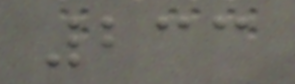233
